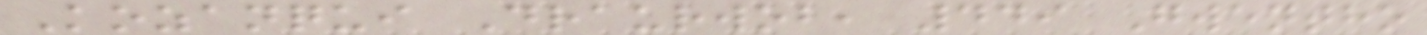Kozanqui Draurwob, 449 Gwentho
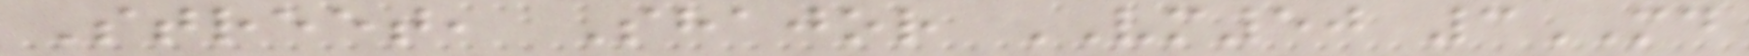Street, Shajor VM50 3MD
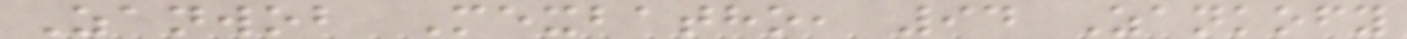Zanwob Mexbatho, 94 Zankofy
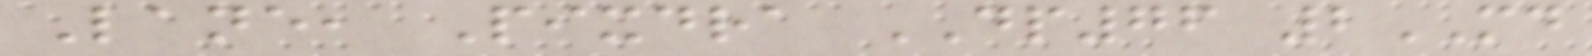Lane, Pixdra DP76 2MD
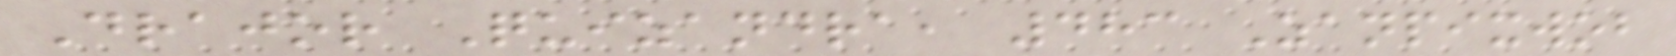Drajor Quizandra, 483 Zanpixwob
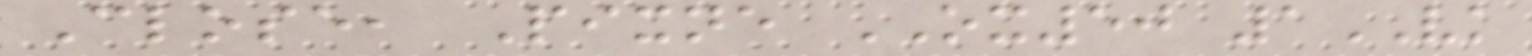Close, Pixne OX50 1VK
